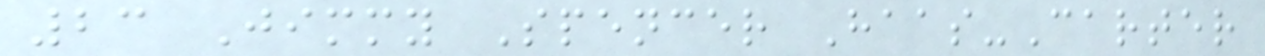23 Jimmy Spencer Haas-Carter
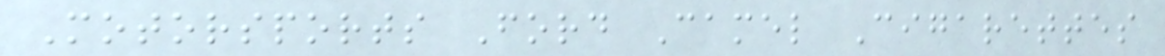Motorsports Ford Camel Cigarettes
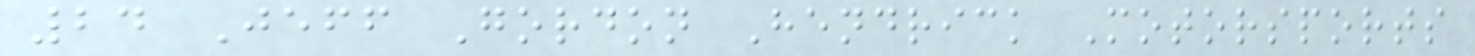24 Jeff Gordon Hendrick Motorsports
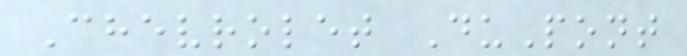Chevrolet DuPont
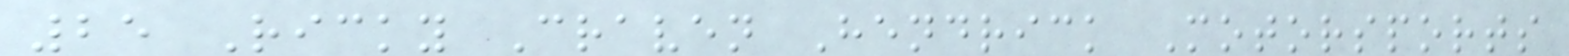25 Ricky Craven Hendrick Motorsports
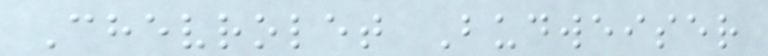Chevrolet Budweiser
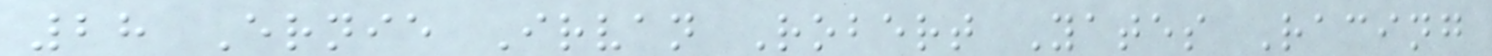28 Ernie Irvan Robert Yates Racing
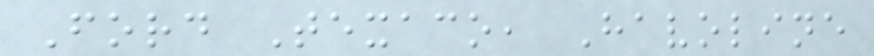Ford Texaco, Havoline
